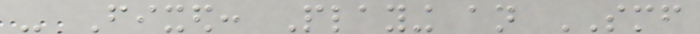- Fixed: Playing an SMF
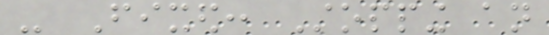- Fixed: Stopping an
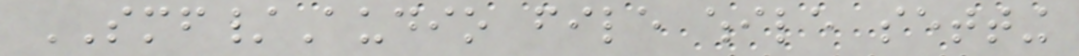SMF/Audio file while setting
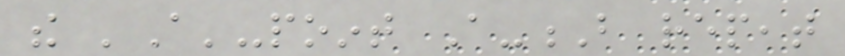the 'A'-point A-B repeat
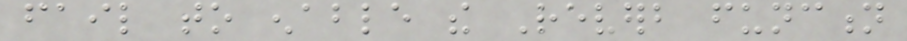fail to enable the Reverb function
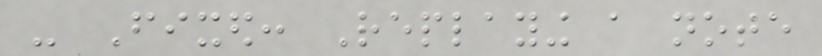- Fixed: Replaying a note
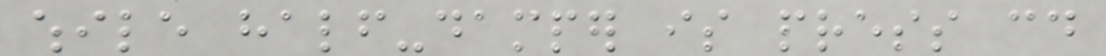while half-damper is press could
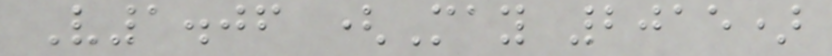V1.06 (May 2015)
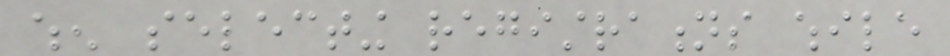when selecting registrations while
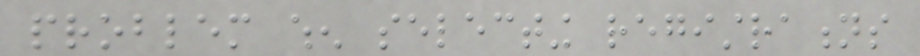problem when selecting registrations
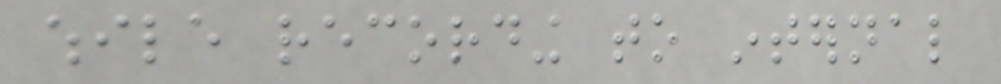while recording to internal
